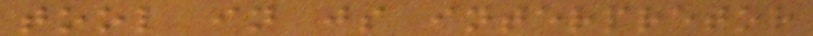tool in js interpretor
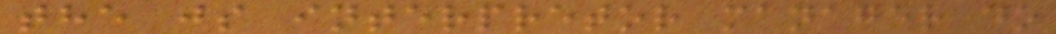the js interpretor manager do
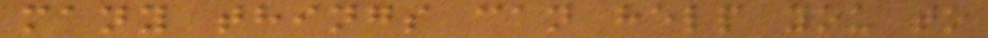many things can help you to
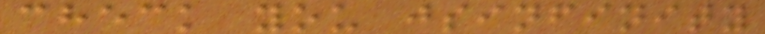check you jsinfinity
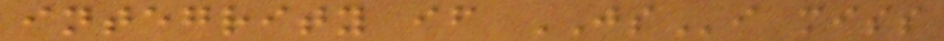integrity if JSi miss
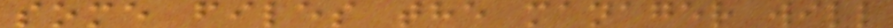some files the manager will
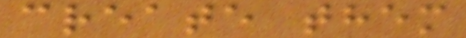create them
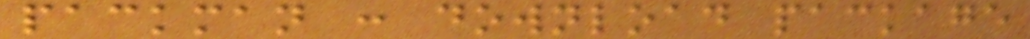packman : download package
